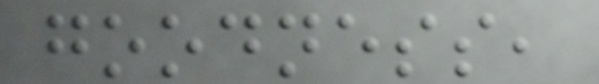goodness,
